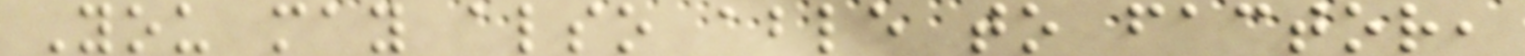You may also able to factor,
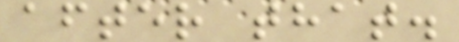after that.
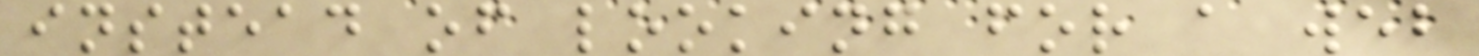instead of looking for a web
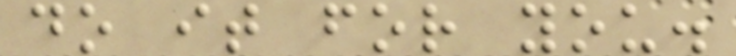do it for you.
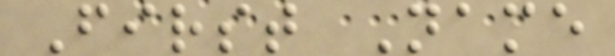First Name
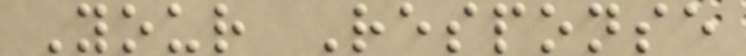Your Response
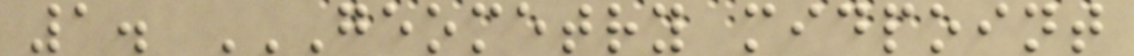1. GEOMETRY MIDPOINT
